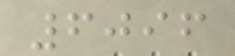6096
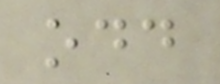odd
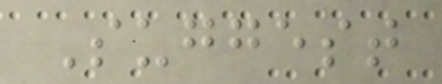Suggest
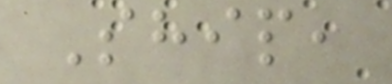Ship,
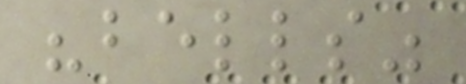"bells"
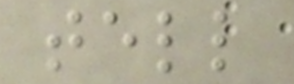tell
